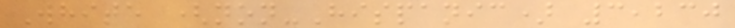White (non-Hispanic) 3,230
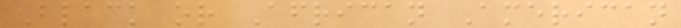Black or African American
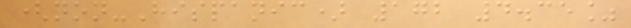(non-Hispanic) 172 4.35%
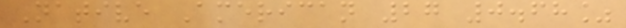Native American 27 0.68%
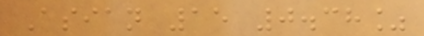Asian 15 0.38%
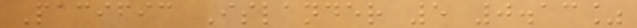Pacific Islander 5 0.13%
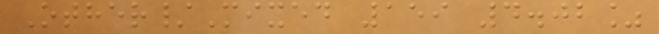Other/Mixed 159 4.02%
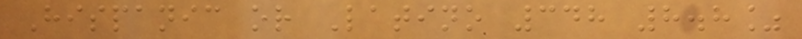Hispanic or Latino 348 8.8%
